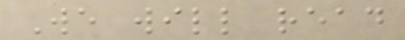We will read
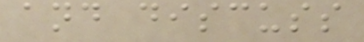and discuss
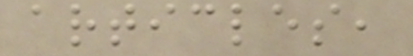articles,
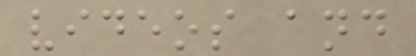videos and
